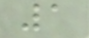1
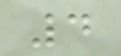4
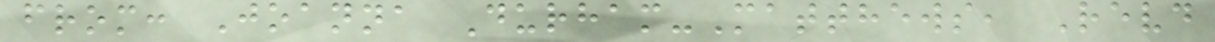from: Joanna Durham-Matthews, Revd
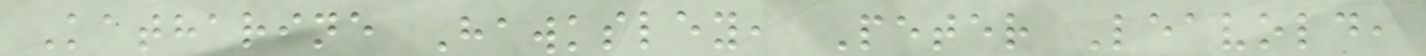Katharine Hawksley, Peter Leavold,
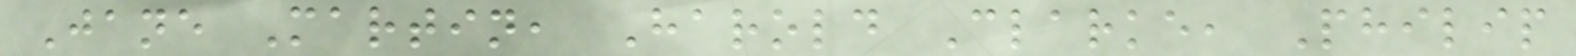Jane Martin, Harold Clarke, Philip
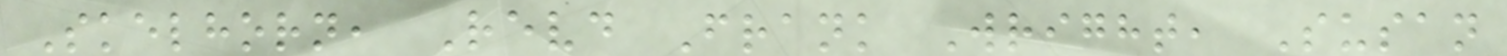Skelhorn, Revd Frank Wright, Susan
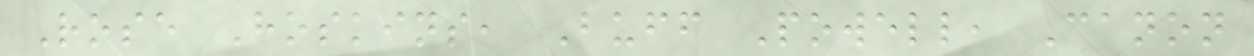Rose Hoskins, Buff Powell, Canon
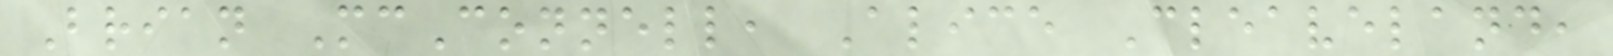Brian McConnell, Alice Cleaveland,
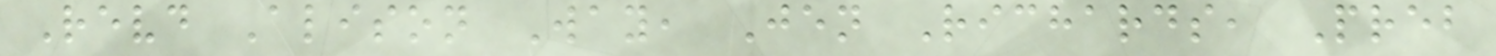Revd Alison Way, Jen Richards, Preb
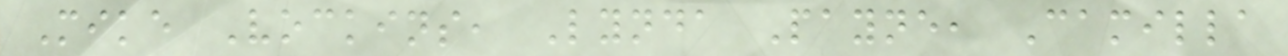Mike Vockins, Lynda Payne, Camilla
